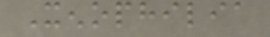Xenophilia
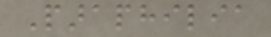Paraphilia
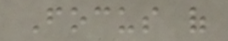Focus of
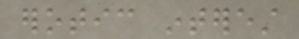erotic interest
